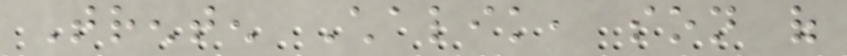Trenten Chalik, son of
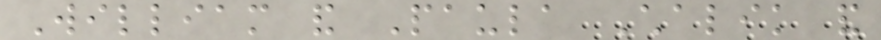William and Paula Chalik and
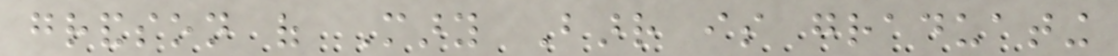grandson of Mary Barr is graduating
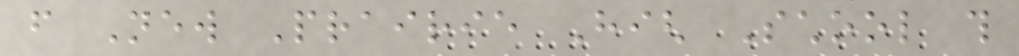from New Prairie High School this
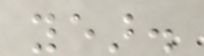year.
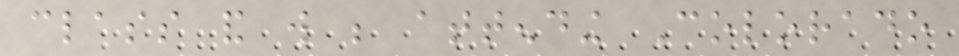class and will be attending Colorado
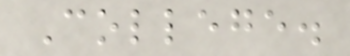College.
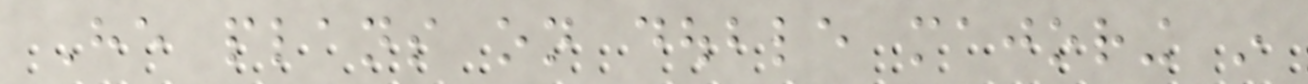He plans on double majoring in
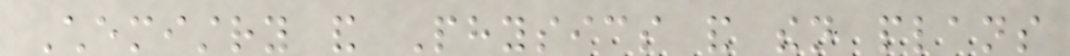Chemistry and Physics and then plans
